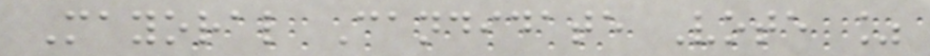Mayoral Candidate Vote %
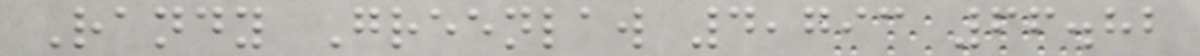Randy Greenlaw 4,793 66.82
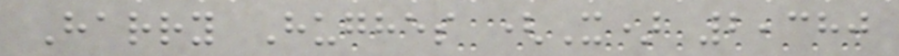Harry Hughes (X) 2,380
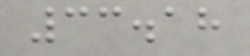33.18
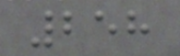258
